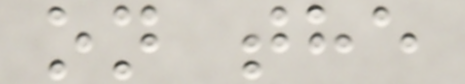on the
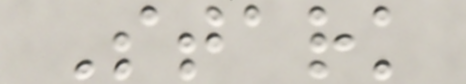Stark
